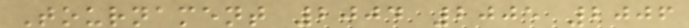Tournament 2004 2005 2006
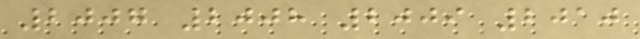2007 2008 2009 2010
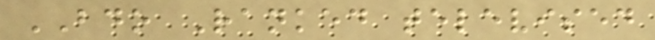BDO Ranked televised
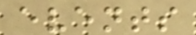events
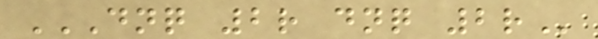DNQ 2R DNQ 2R
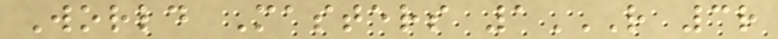World Masters 1R 3R
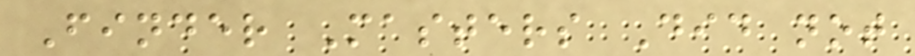Finder Masters Did not
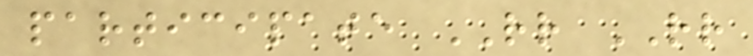participate RR RR
